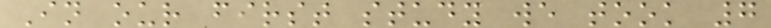In our first study we took 7
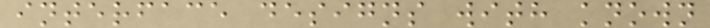interface designs with known
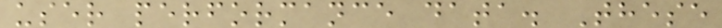user performance data. These
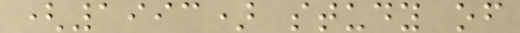(1993) study of
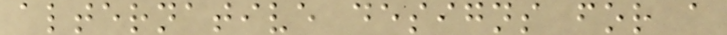alternative designs for a
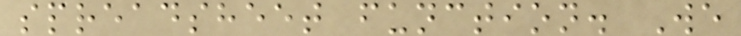spreadsheet function. We
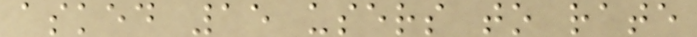asked 15 users to rate
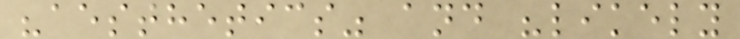"aesthetics" and "likely
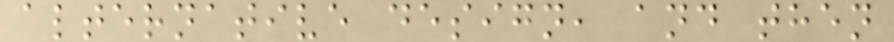alternative design, and then
